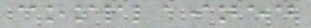complained
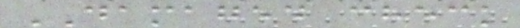DAMAGED check
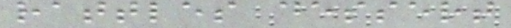rattles dessert
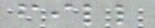fill
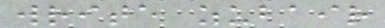write zubair
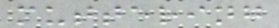muttering
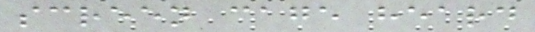screen cage heard
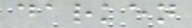darken
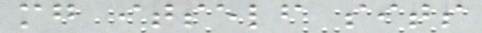mg itself sits
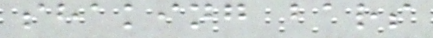shaking bars
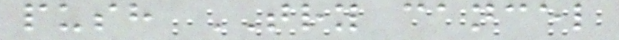push TRY cancel
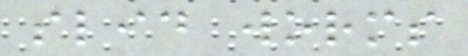slid worms
